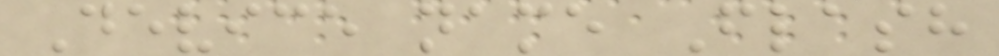Device name Flash
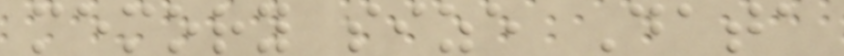memory size Data
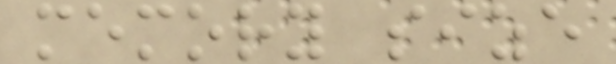memory size
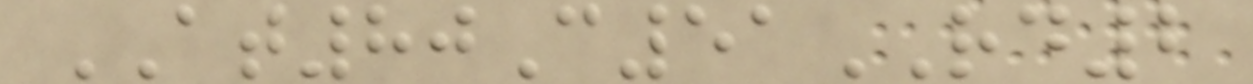AT80C51RD2
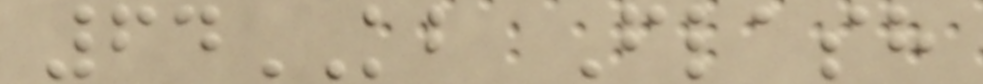64KB Flash
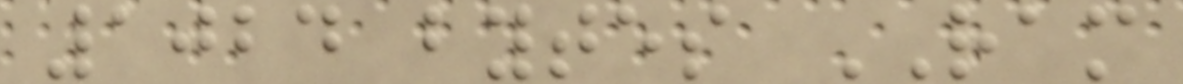1024 bytes RAM
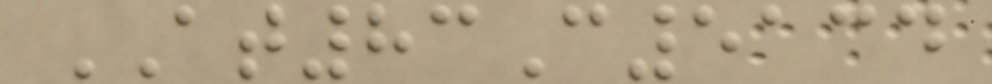AT83C5134
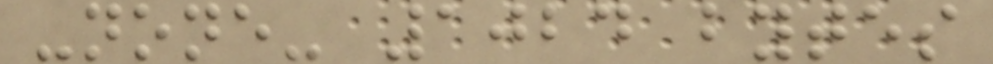-none- 1024 bytes
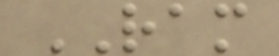RAM
